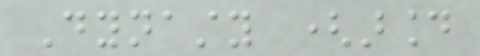Dynasty (around
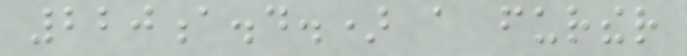220a.d.) a further
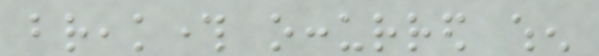breakthrough occurred when
